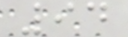94
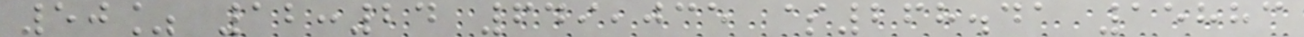50% 12:24 649,035 $268.41 15883
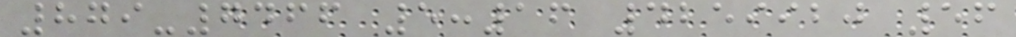879-7466 5:16 4259920 56
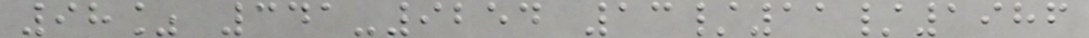98% 341-9254 13/11/1986
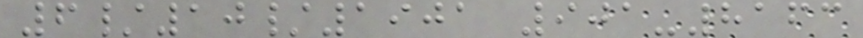6/10/1901 901-8163
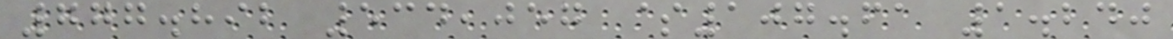777.892 534,057 $107.61 1.240
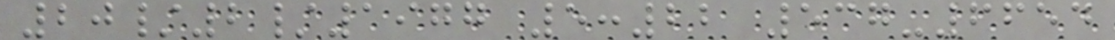20/2/1977 5:22 537-6654
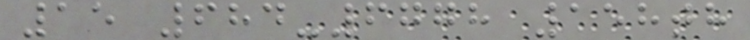15 684-6778 158th
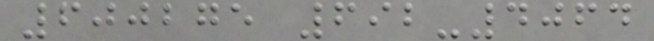600275 692-4064
